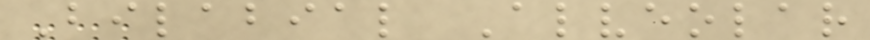Bilabial Alveolar
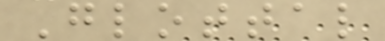Glottal
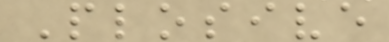Plosive
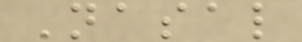Nasal
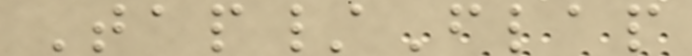Tap/Flap
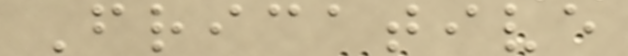Fricative
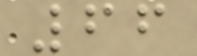66
